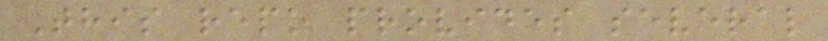This repo provides several
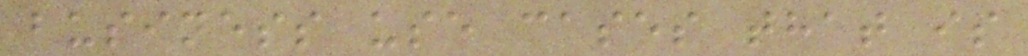business use cases that is
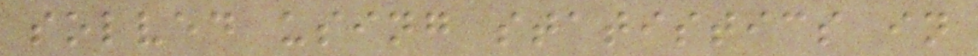solved using statistics in
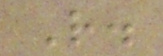R.
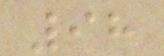98
